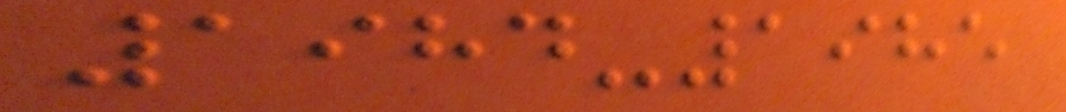1984-1985
